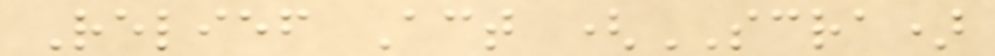Relief Act (SCRA)
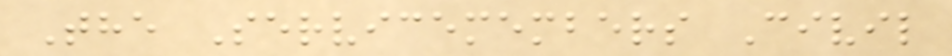The Servicemembers Civil
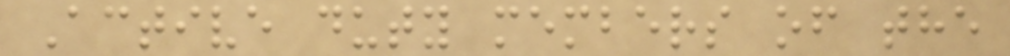Active duty members of the
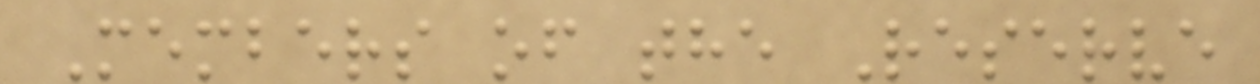Members of the Reserve
